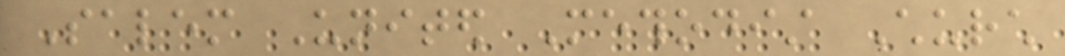Salem United Methodist Church
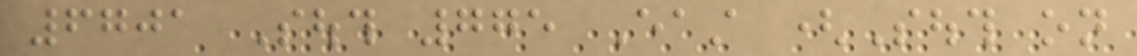6701 South 775 East (South on
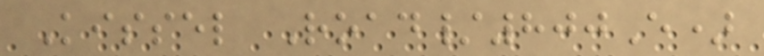Kissel Road/800E)
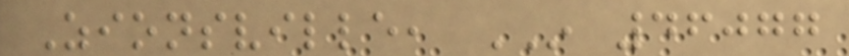Zionsville, IN 46077
